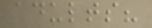adults?
